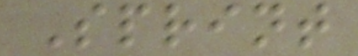Sprint
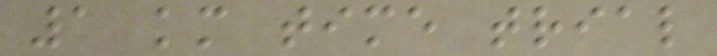1 km time trial
